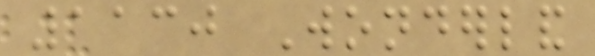1130 Wonderland
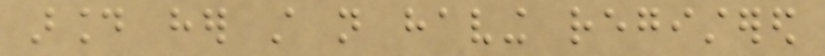around her still not having registered
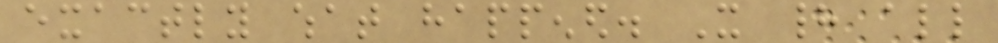exactly what happened. It had all
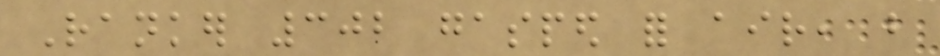Ranker 302 gasped for air, but
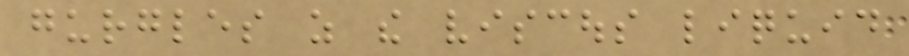gurgles as the viscous liquid
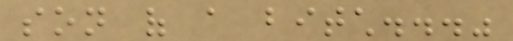son of a bitch..."
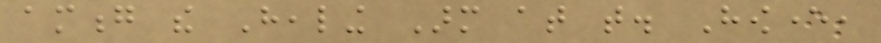among the Healing Arm at that. However,
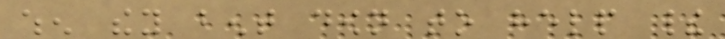when they bent down to help their
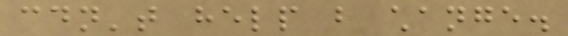couldn't help but change.
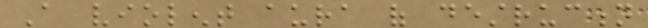A violent aura of destruction
